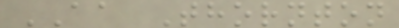AA Thornton
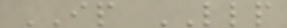IP LLP
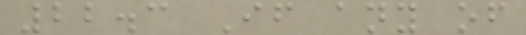22.3 If any of
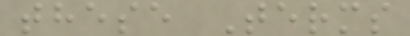these Terms
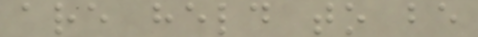are held to be
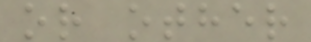or other
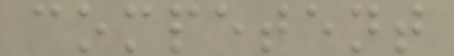competent
